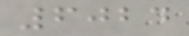6024
